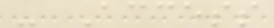- Access
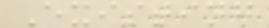Existing
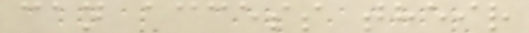can access their
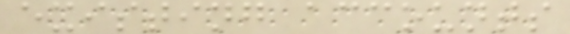existing accounts
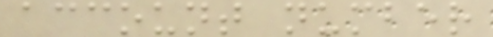account number
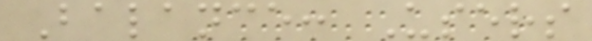Balance: Users
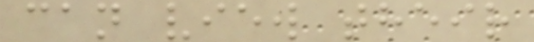can view their
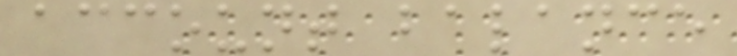account balance
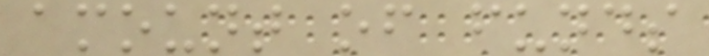amount of funds
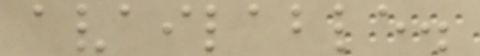available.
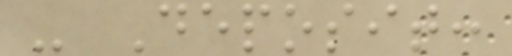- Deposit:
